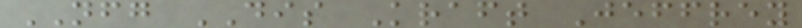NFG DIS Kraft Jeffrey
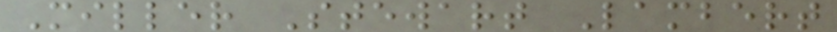Miller Stewart Lambert
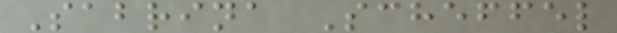Sabrina Scheffel
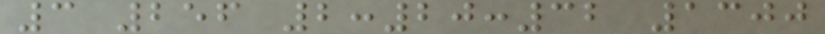3 256 2:20:32 1300
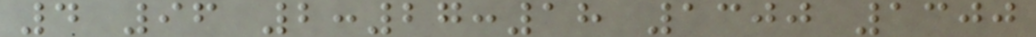4 96 2:27:18 1300 1300
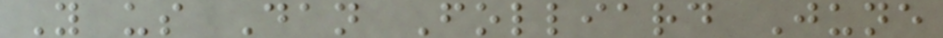Y us Dan Folliard June
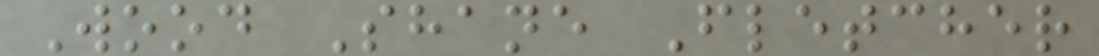Wood Shane Fletcher
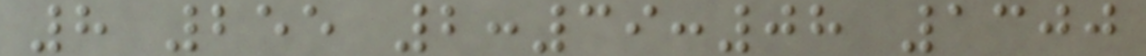8 255 2:39:08 1300
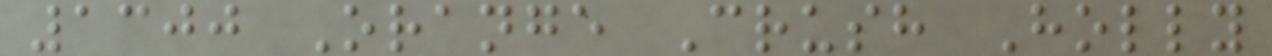1300 Orange Crush Holly
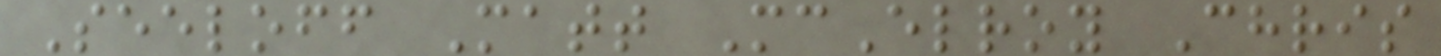Seeloff Matt McElroy Chris
